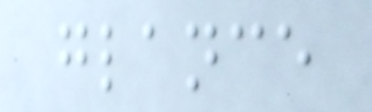glance
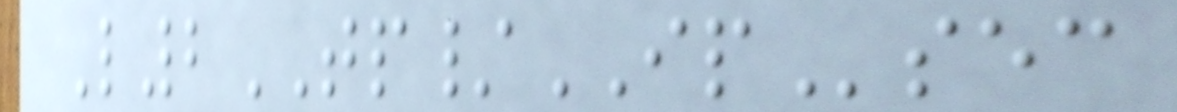L2TP/IPsec
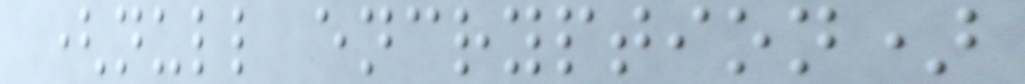(null encryption)
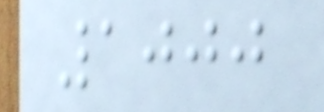1000
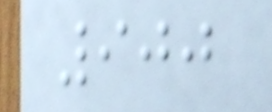900
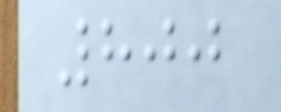800
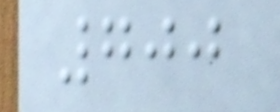700
